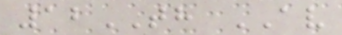12TH AV
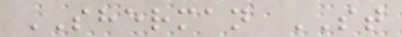SHERMAN ST
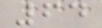64
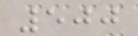500
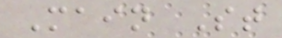Main St
